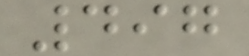497
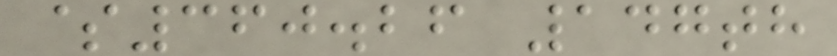$360.26 147th
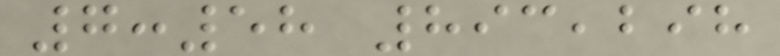7:58 893,298
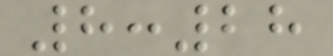8:28
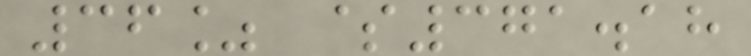36% $371.18
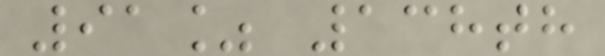91% 138th
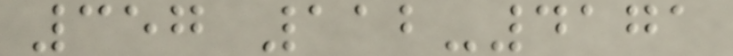357 112-4171
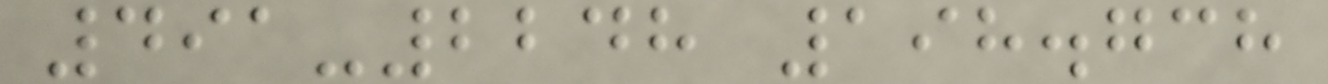491-2248 198.738
